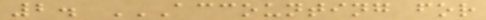2. ACCOUNTING FOR
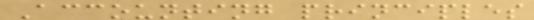Accounting principles
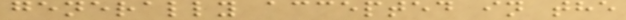generally accepted in the
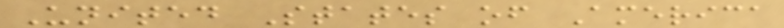United States of America
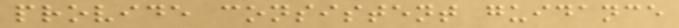provide consistent guidance
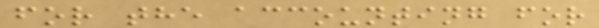for the accounting for
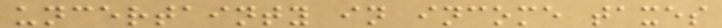uncertainty in income taxes
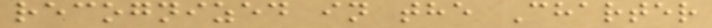recognized in the Charter
